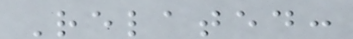Related:
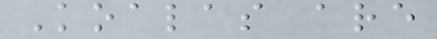Koalas are
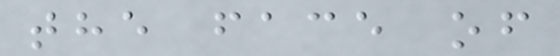the face of
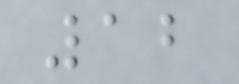12
